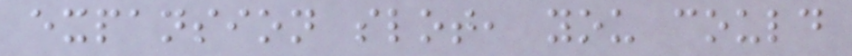expansion slot, you could
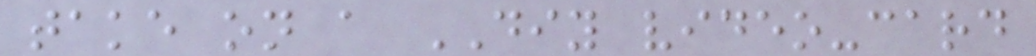take on a DIY video-card
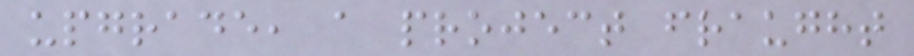upgrade, a project fraught
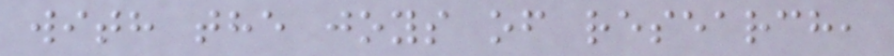with the joys of research,
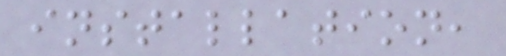installation,
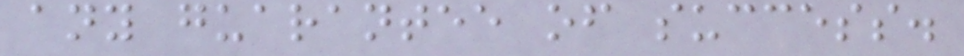any guarantee of success.
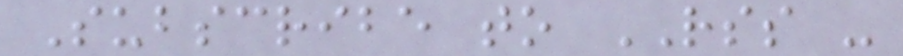Subscribe to RSS -
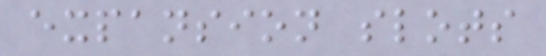expansion slots
